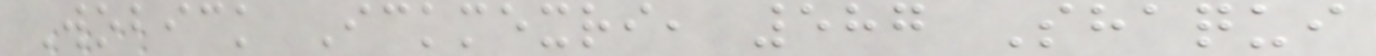Wobick Ickmexri, 587 Shaqui
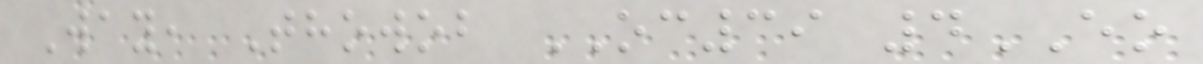Way, Thowob OC39 4EO
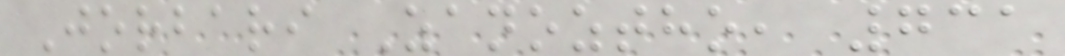Jorbari Zanoztho, 731
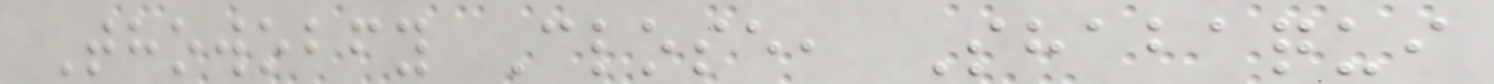Thowobfy Close, Shabaqui
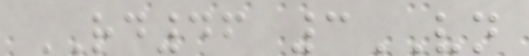RD46 3VN
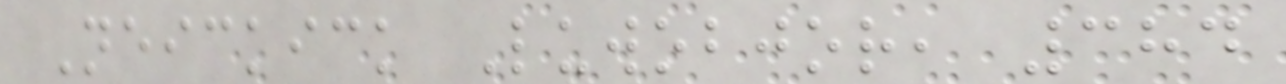Neickick Luwobjor, 384
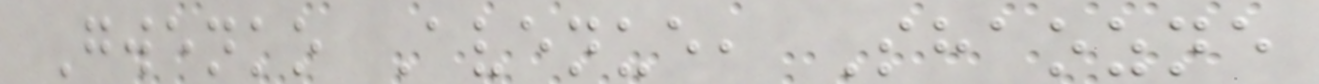Gwenko Avenue, Shaozne
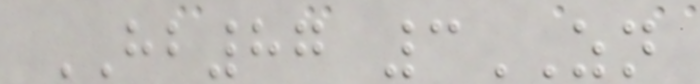HB87 3ZN
